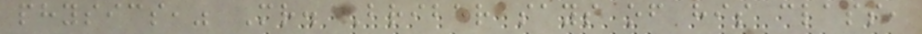physics," Mr. Briber says of his class,
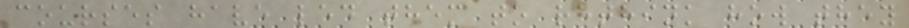courses have led them to rethink how they
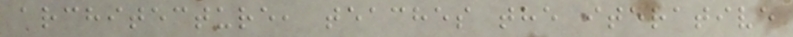architecture, teaches the iterative
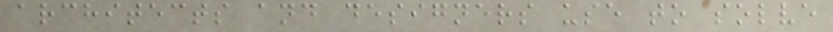architects and designers use to solve
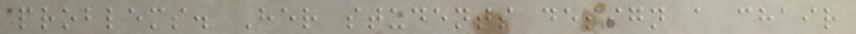problems. Her students design a chair
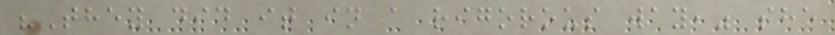"They did it in a rigorous way," she
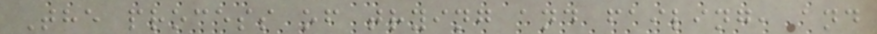The process of trying and failing, and
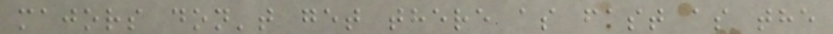majors don't get there as fast as the
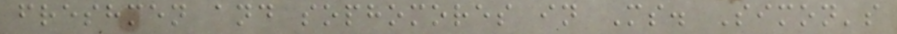freshmen and sophomores in Ms. Simon's
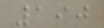190
